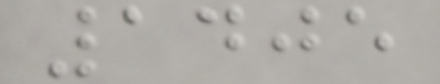1405
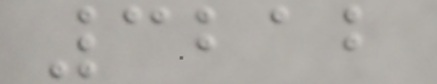3212
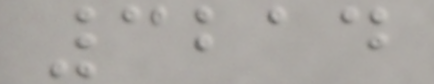3214
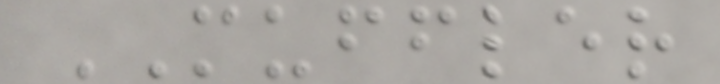MUFFLER
